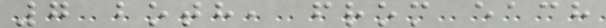7 both, from each
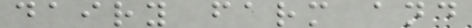dairy farm and
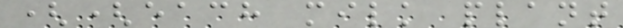((each milk plant
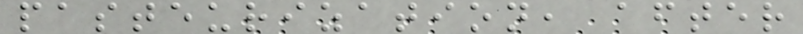pasteurization, after
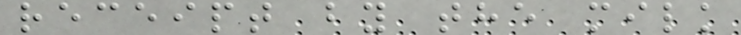receipt by the milk
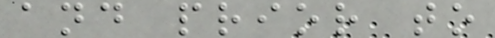and prior to
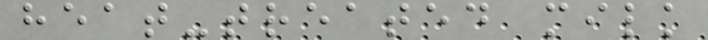heat-treated milk
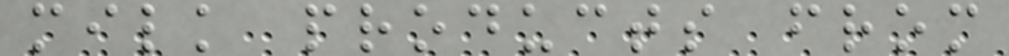milk products from
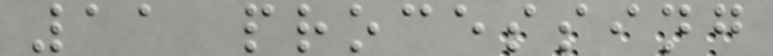11 processing
